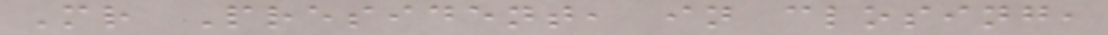Mr President, in closing,
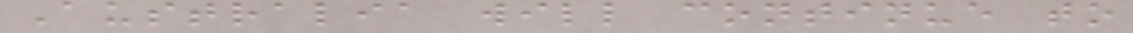Australia will continue to
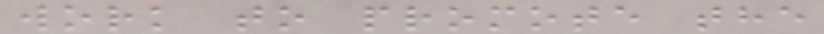work to promote the
